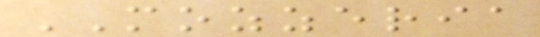MOZZERIA
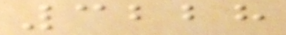3228
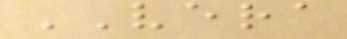VERA
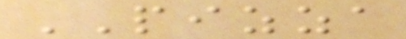PIZZA
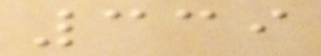339
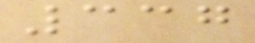337
